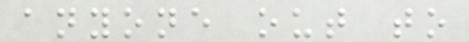anyone out to
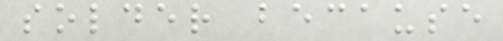solder because
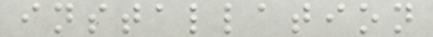installation
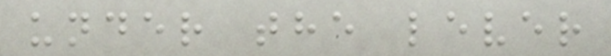under the lever
